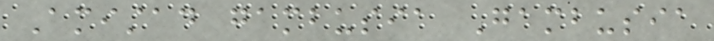Amistad gambusia Gambusia
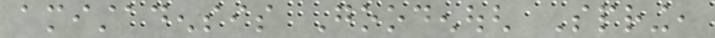amistadensis Goodenough Spring,
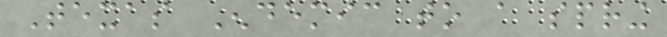Texas Endemic to a spring
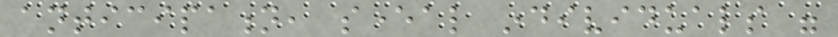anticipation, several individuals were
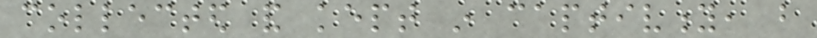collected and kept in captivity, but
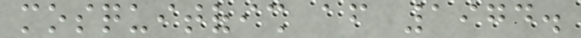mosquitofish after 1974.
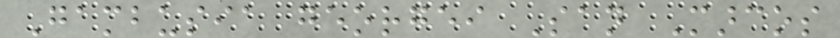Gambusia georgei San Marcos
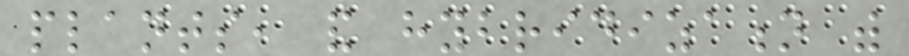plants, and hybridization with
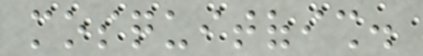mosquitofish.
